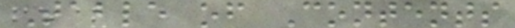Table of Contents
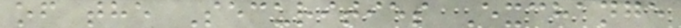of the Securities Exchange
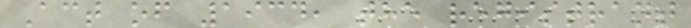Act of 1934, the registrant
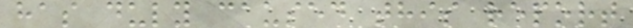has duly caused this report
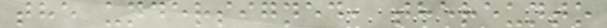the undersigned, thereunto
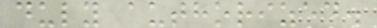duly authorized.
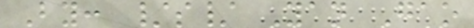By: /s/ Yan Gao
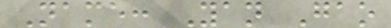Name: Yan Gao
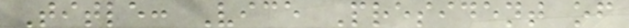Title: Vice President of
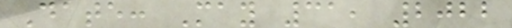Date: May 31, 2022
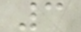3
